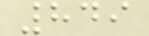849
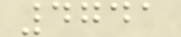4741
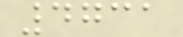4731
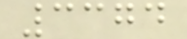3374
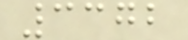3372
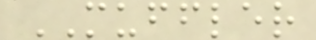MUFFLER
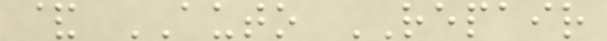& AUTO REPAIR
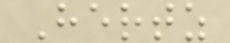Hertz
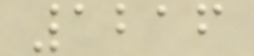1216
